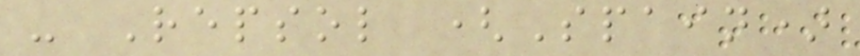- Repsol (Spain)
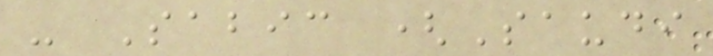- Sabic (Saudi
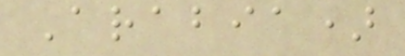Arabia)
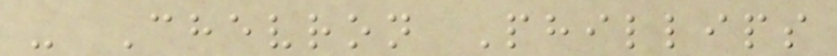- Chevron Phillips
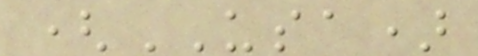(USA)
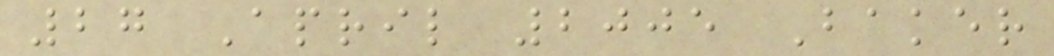27 April 2005 Baker
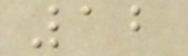12
